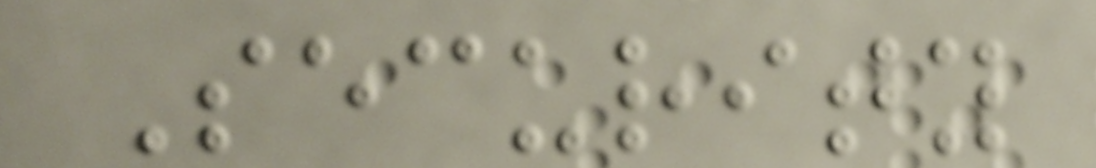Security
